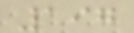197
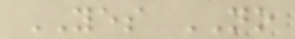YES NO
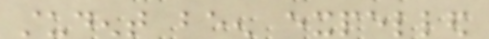student been expelled
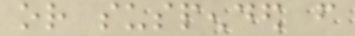or suspended from
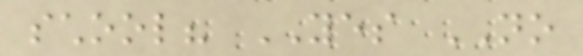school? YES NO
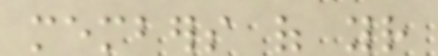members of your
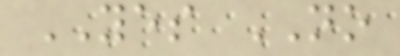YES NO
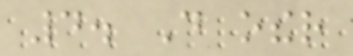4. Do other
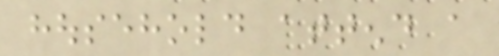household attend a
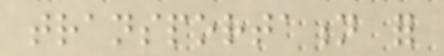transportation for
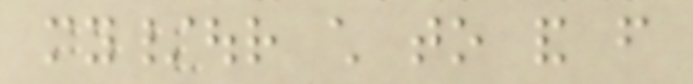my/our child to and from
